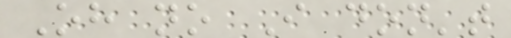Oh no I don't
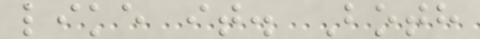like it. Both
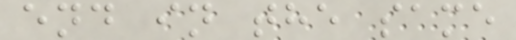end in the same
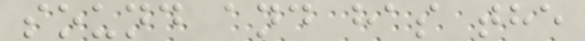sound and has the
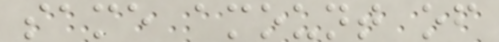same amount of
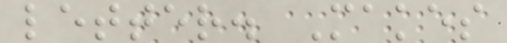letter. Makes
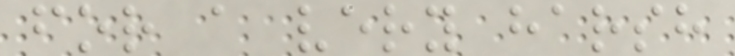for a very harsh
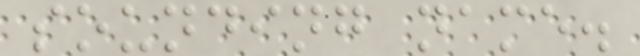sounding name.
